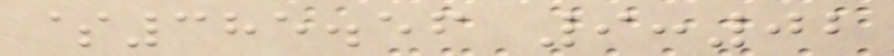$385.56 9:02
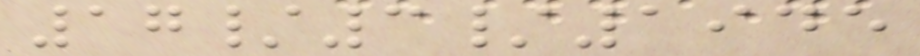17/3/1945
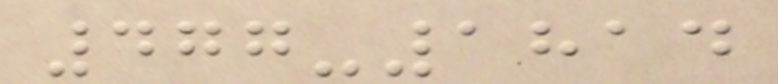477-1814
